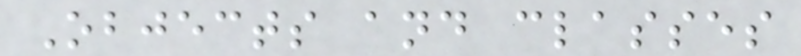Objects and classes
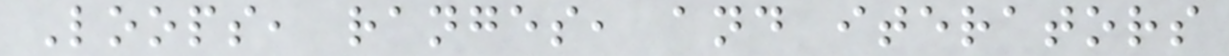Loops, ranges, and iterators
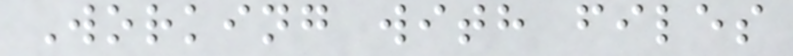Working with files
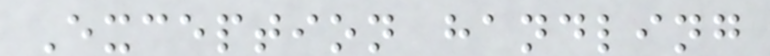Exception handling
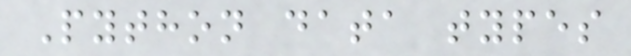Python data types
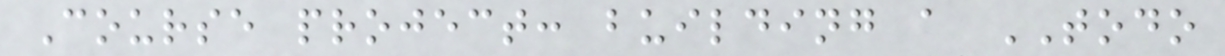Course project: building a TODO
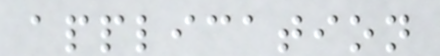application
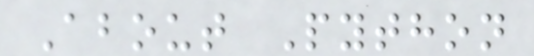About Python
